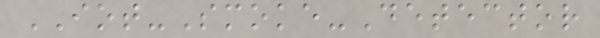IOT-Smoke-Detector
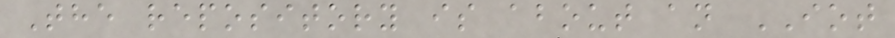The repository is about an IOT
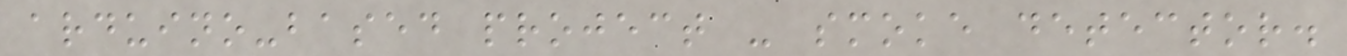arduino-based project - smoke detector.
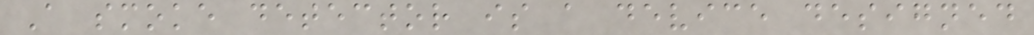A smoke detector is a device designed
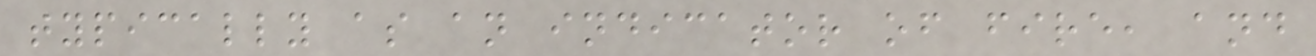typically as an indicator of fire, and
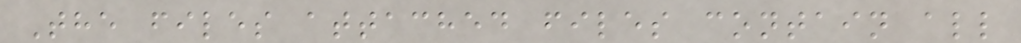The files attached files contain all
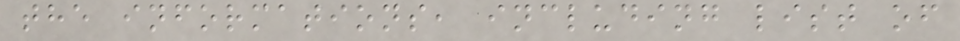the informations, including list of
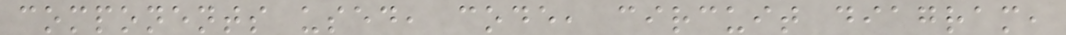components used, code, circuit diagram,
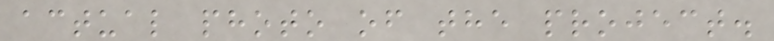actual photo of the project.
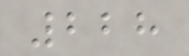228
